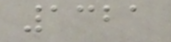1321
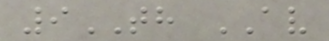9TH AV
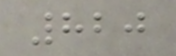820
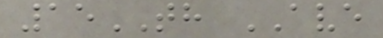15TH AVE
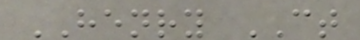HENRY CT
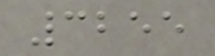3255
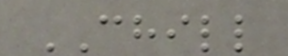CHILL
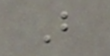B
